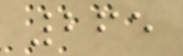265
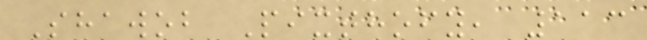Shawob Pixthofy, 113
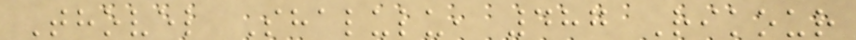Thovel Shalulu, 487 Rikour
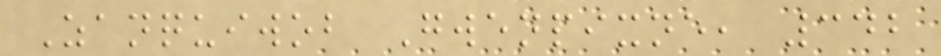Zanquiwob Gwenpixne, 342
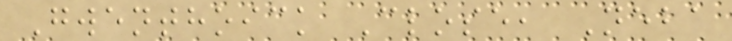Gwenthoick Close, Neba
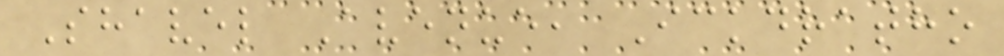Shavel Avenue, Ickdratho
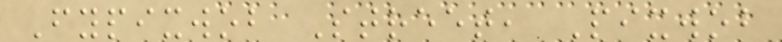Fypixwob Street, Pixwob
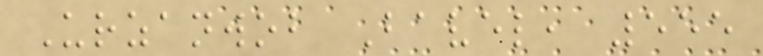Urzanwob Bavel, 555
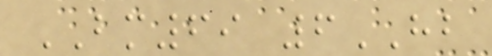BM69 6HB
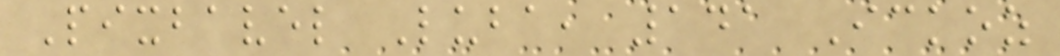Pixbavel Luba, 141 Ickoz
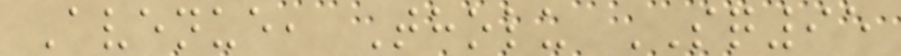Avenue, Tholu SQ95
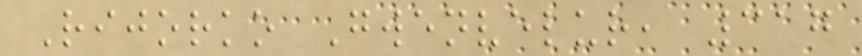Rijorko Gwenvelur, 317
